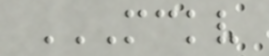MCKV
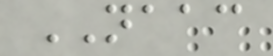NAAC
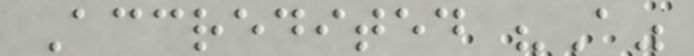Accredited "A"
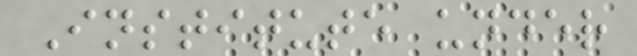Institute under
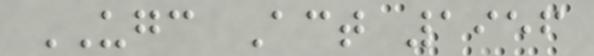UGC Act 1956
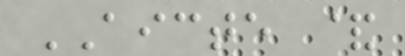AICTE &
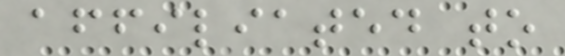affiliated to
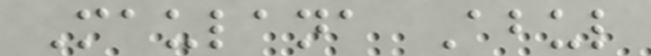Maulana Abul
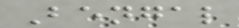Bengal
